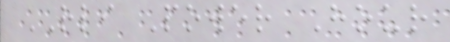RLI Power Hour
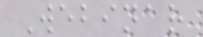Webinar
